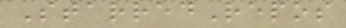StarredRepos
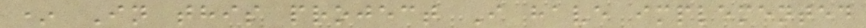* In this project I have implemented
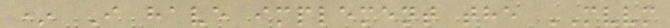* I have implement the MVVM
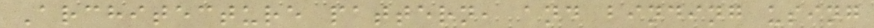Architecture pattern, and binding using
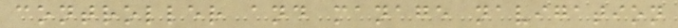controller and manage navigation
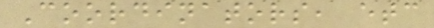Coordinators, etc
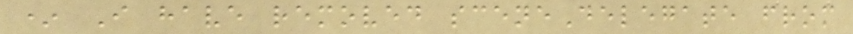* I have removed sceneDelegate from
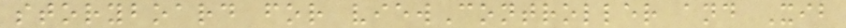storyboard for viewController and Xib
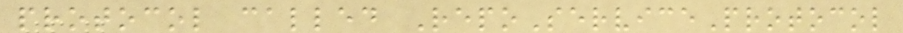protocol called RepoServiceProtocol
